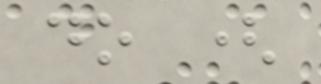do (
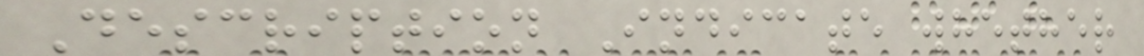Description Indicate whether
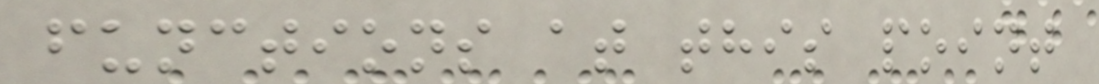functions at this point
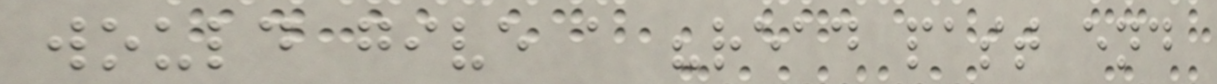would give a "read past end
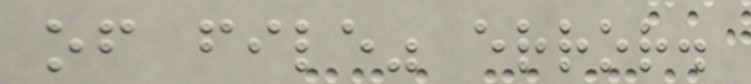of file" error.
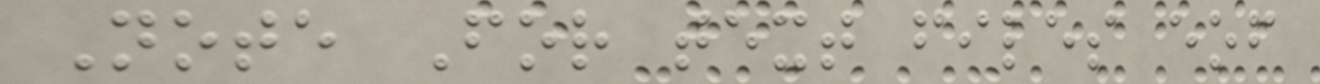Note For text files eof
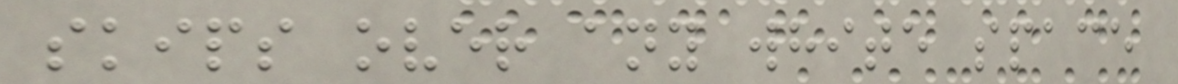skips over any white space
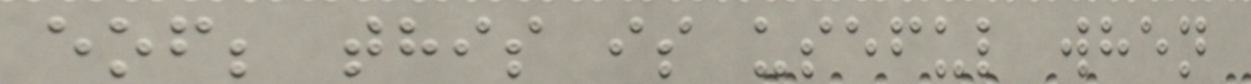eof; this is useful when
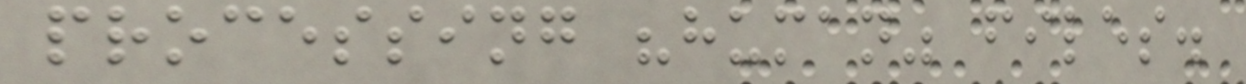processing "human" files.
